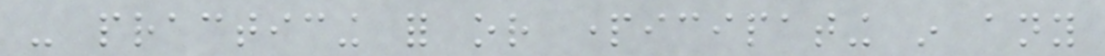- practicing for or participating in any
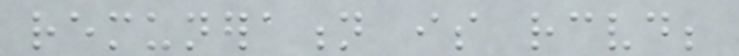remuneration is received;
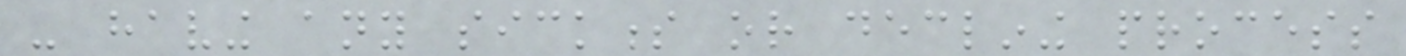- having any sickness or declining process
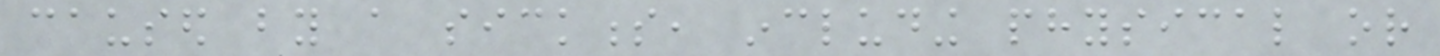caused by a sickness, including physical or
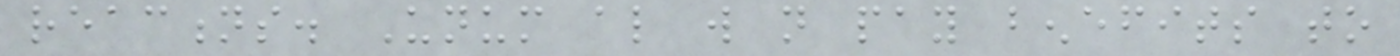reactions. Unum also will not pay benefits to
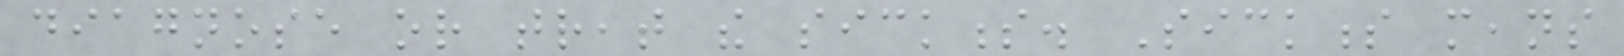diagnose or treat the sickness. Sickness means
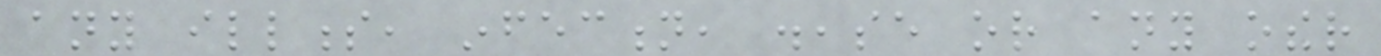any illness, infection, disease or any other
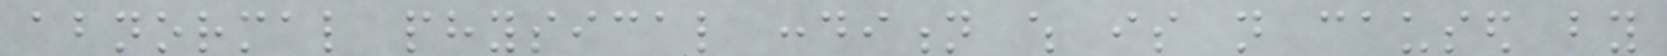abnormal physical condition which is not caused by
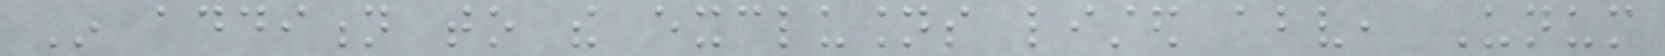In addition to the exclusions listed above, Unum
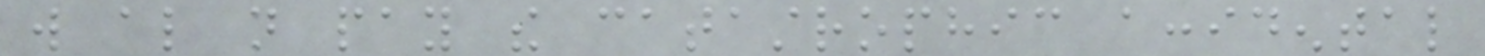will also not pay the catastrophic accidental
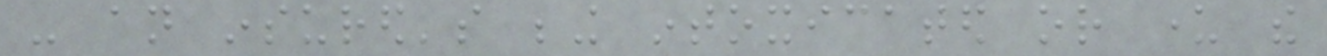- an insured's being intoxicated or under the
